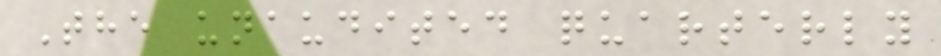The unaudited quarterly
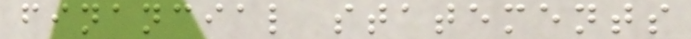financial statements
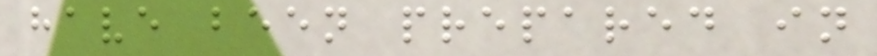have been prepared in
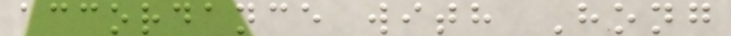accordance with Hong
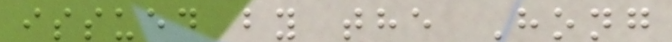issued by the Hong
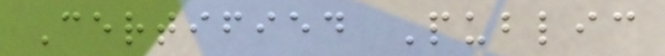Certified Public
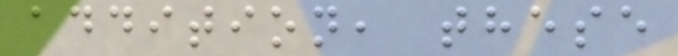addition, these
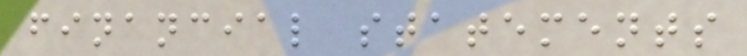financial statements
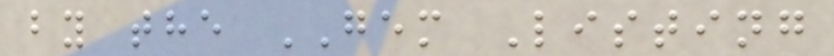by the GEM Listing
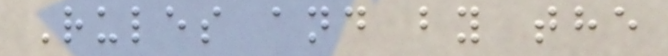Rules and by the
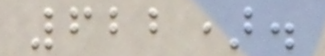622).
